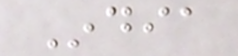India
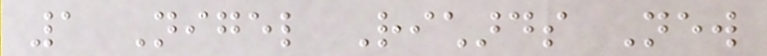1 Nigel Richards New
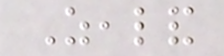Zealand
